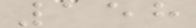158
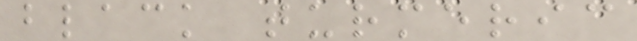black turmeric
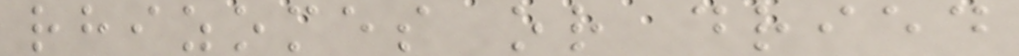rhizomes or dried
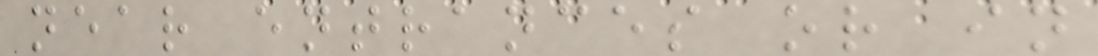near entrances or in
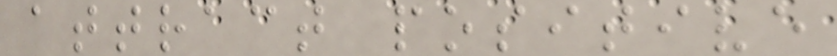attract positive
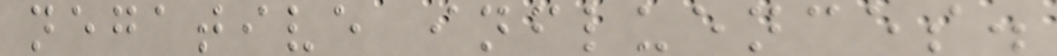negative influences.
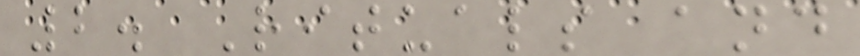2. Rituals and
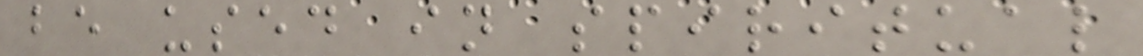be used in spiritual
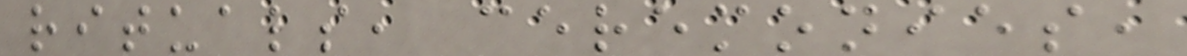rituals, ceremonies,
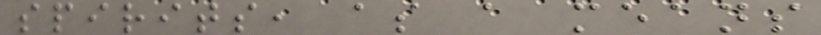spirits, as a means
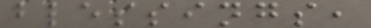blessings,
